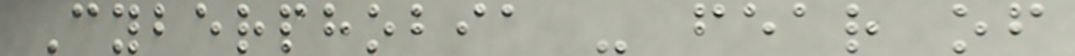Cyberphobia - fear of
